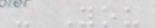- You
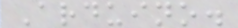Arduino.
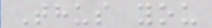Thus you
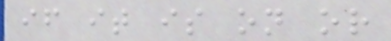if it is on or
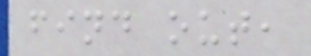find out,
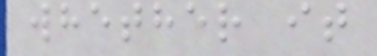whether it
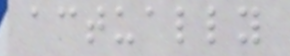actually
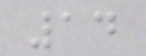14
